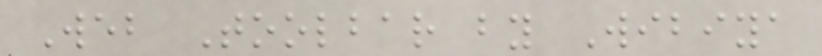Web Toolbar by Wibiya
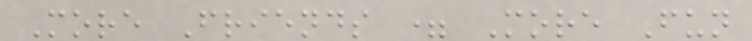More Friends = More Fun
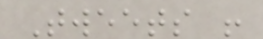Tweets !
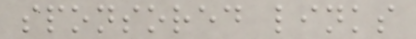sponsored links
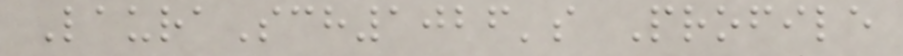LauraSch1026's Profile
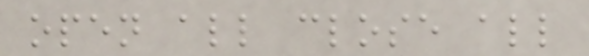open all close all
